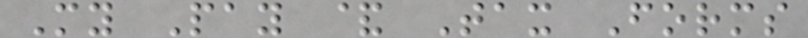My Pay & Tax Forms
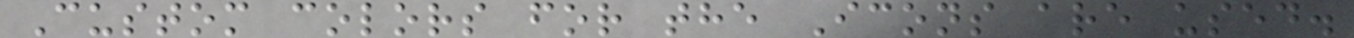Custom colors for the Icons are used.
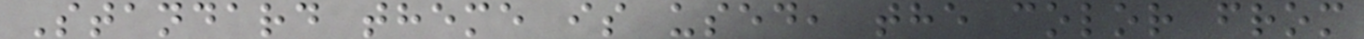Standard theme is used, the color from
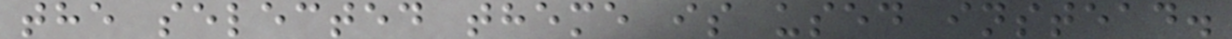the selected theme is used instead.
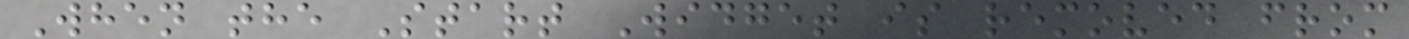When the Start Widget is removed from
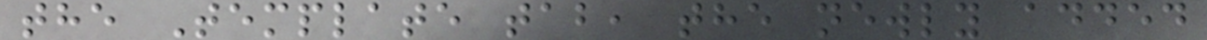the Template tab, the newly added
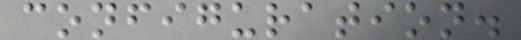configuration.
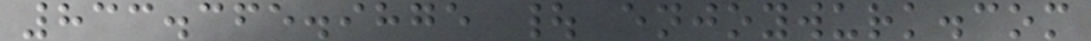833.365.9875 | enjoywurk.com
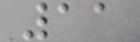11
